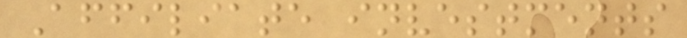Affiliate investments
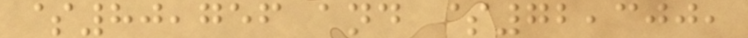$80,756 and $72,300,
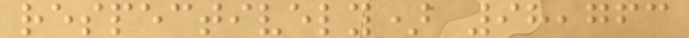respectively) 98,763
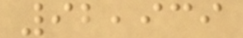92,939
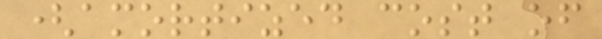(amortized cost of
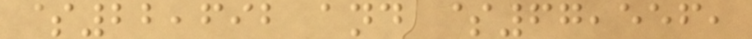$22,692 and $67,556,
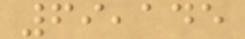69,145
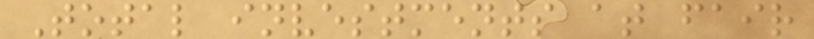Total investments at fair
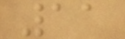11
